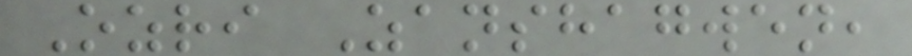Ozri Zanshagwen,
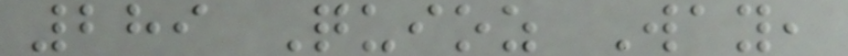289 Quioz Way,
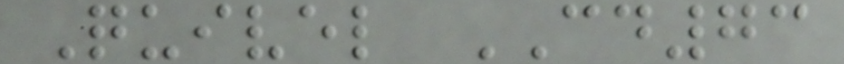Quivel CD73
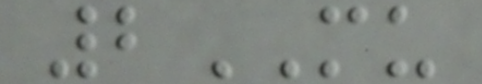2MU
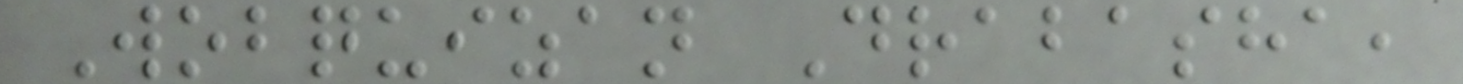Wobquizan Drabasha,
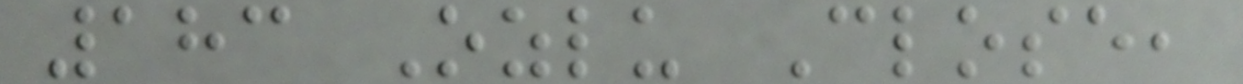183 Ozlu Close,
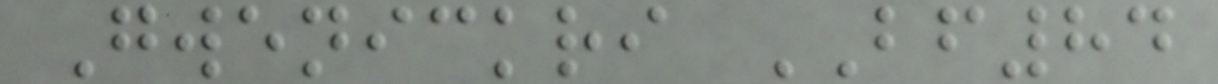Gwenickri BF84
